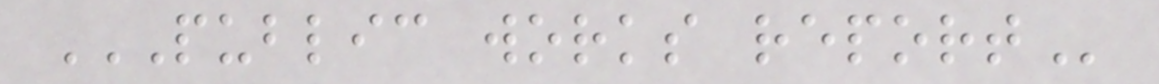PUBLIC WORKS REPORT
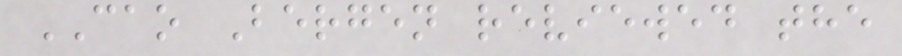CAO Bergen reviewed the
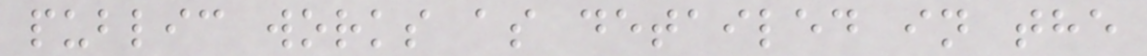public works as detailed in the
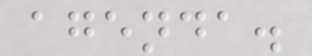agenda.
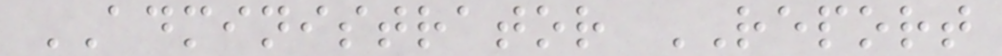ADMINISTRATOR REPORT
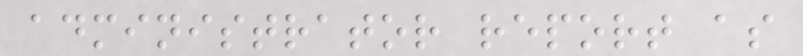administrator report as
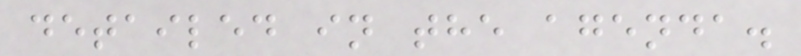detailed in the agenda.
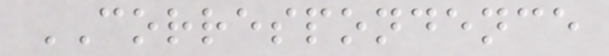CORRESPONDENCE
